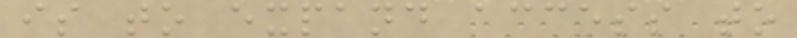is to expand access to
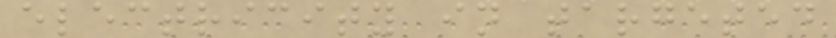electricity in targeted
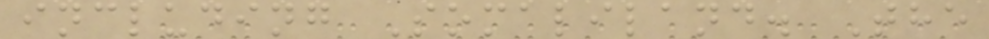including Somaliland. The
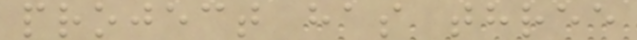project has three
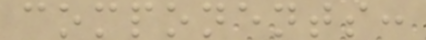components:
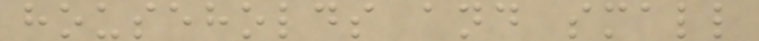households and small
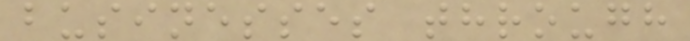businesses through
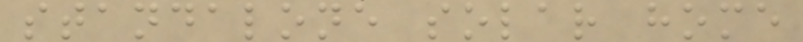standalone solar home
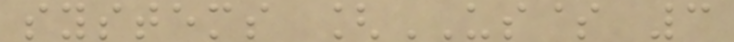systems [US$ 3
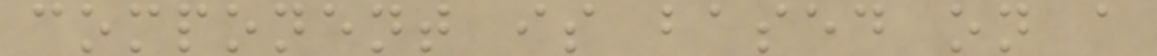component is based on a
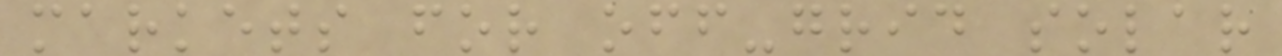markets for off-grid solar
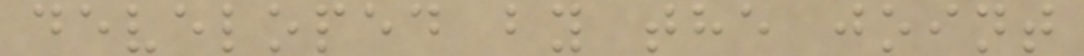developed by the joint
